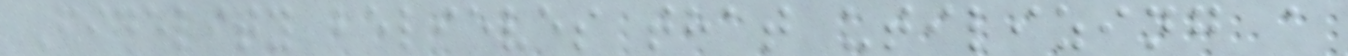Fidelity believes that utilizing a
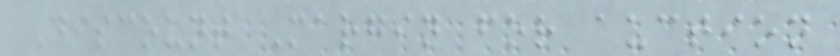Discount Margin for auction
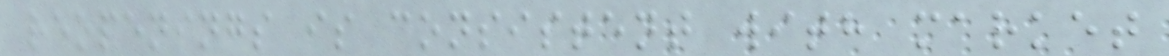reopenings is consistent with market
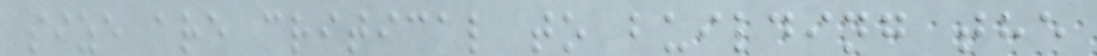size are critical to building the
